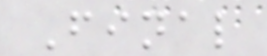Final
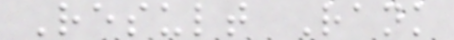Result Rank
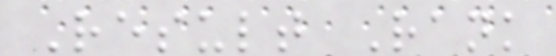Result Rank
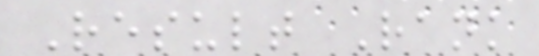Result Rank
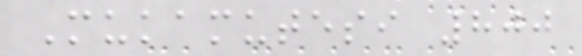Mukamutesi 800
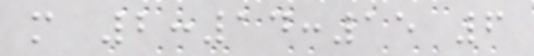m 2:14:15 6
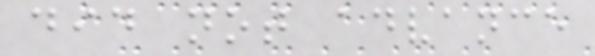did not advance
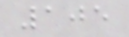105
